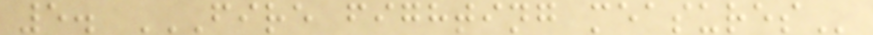5. FIRE FIGHTING MEASURES
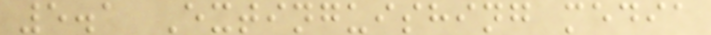5.1 Extinguishing media
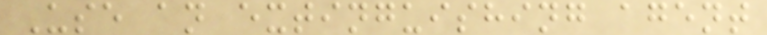Use an extinguishing agent
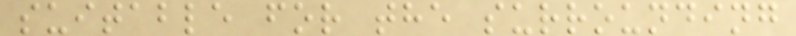suitable for the surrounding
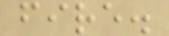fire.
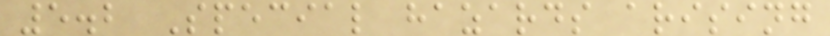5.2 Special hazards arising
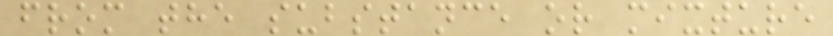from the substance or mixture
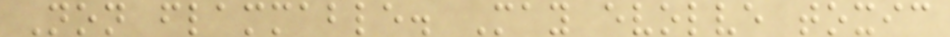Non flammable. May evolve toxic
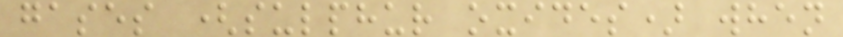gases (sulphur oxides) when
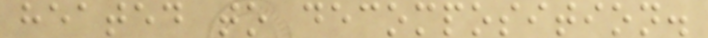heated to decomposition.
